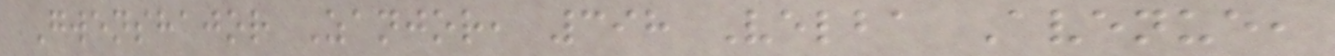Gwenshajor Zanjor, 398 Velba Avenue,
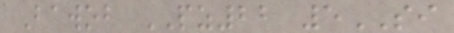Bawob PZ22 5SI
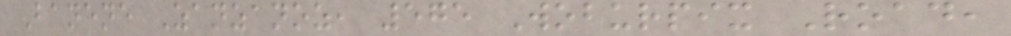Banene Zanzanoz, 575 Woburpix Road,
